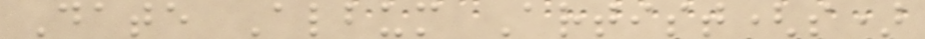Date Album Artist(s)
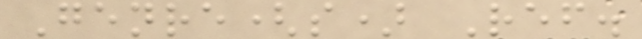Genre(s) Ref.
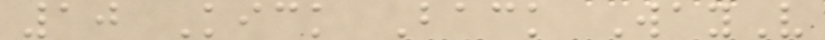10 Kick Back WayV
